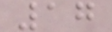17
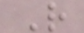R
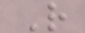R
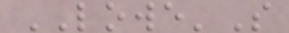LOWE'S
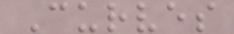Curves
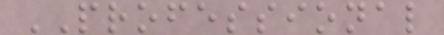PROFESSIONAL
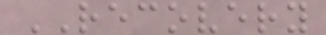RECOVERY
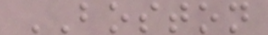BOSTON
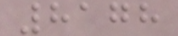8178
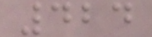424
